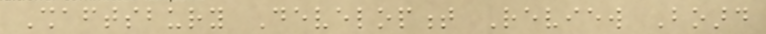Shaftsbury Development Review Board
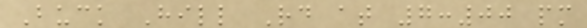Buck Hill Rd at 7:00 pm
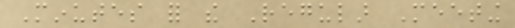Minutes for the Regular Meeting
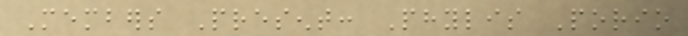Members Present: Phylis Porio
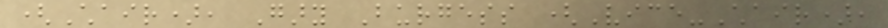(Chair), Gary Burgess (Vice-Chair),
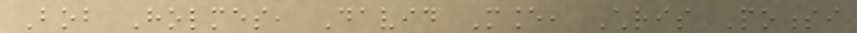Bob Holmes, David Mance, Chris Ponessi
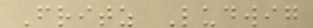Fritz Ludwig
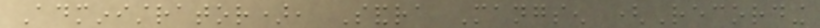Administrator), Sandra Mangsen (Recording
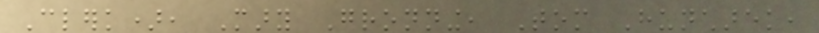Clerk), Mary Gronning, Tom Huncharek,
